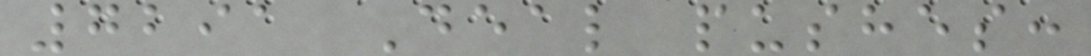7291 Deal pushes:
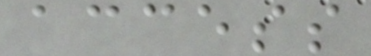access
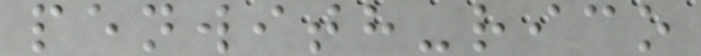penwith-rico
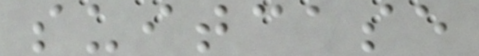suitcase
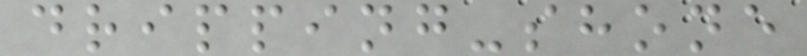dripping-shone
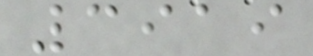3919
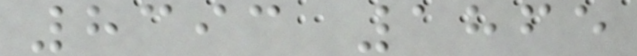8393 1865
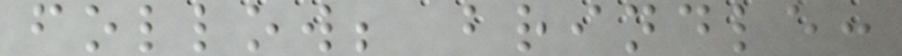follow; brindle:
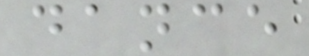dance
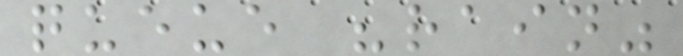queue "rain"
